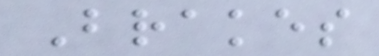Brakes
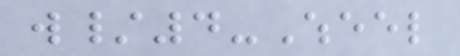w/4-Wheel
